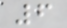6
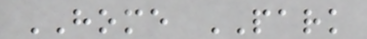HOME PARK
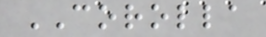COROLLA
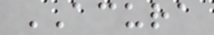ACURA
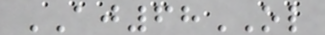AJ68OL
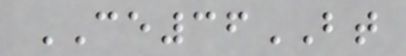CE36BT
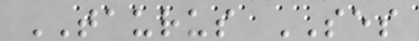TAURUS SES
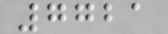7721
